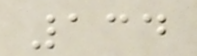134
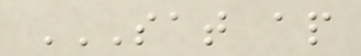SAT AP
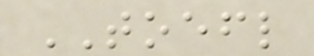TOEFL
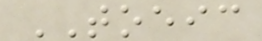TOEIC
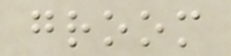groom
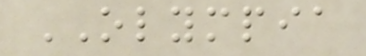OLYMPIA
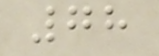78
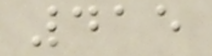415
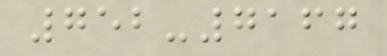752-7167
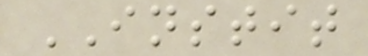INSTIT
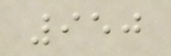950
